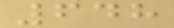648
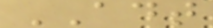ADT
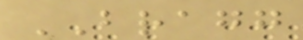BRAGG
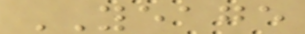YEAGE
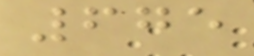675
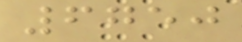6750
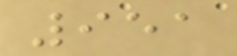951
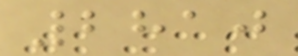2810
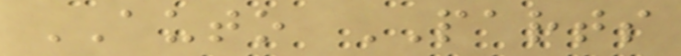AUTO PARTS
